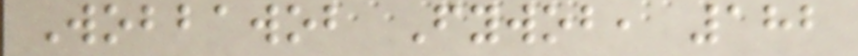Wobbawob Fywob, 182
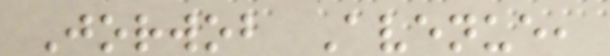Jorwob Avenue,
